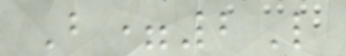B=2L
